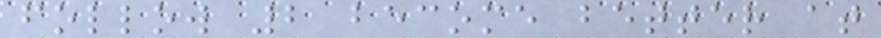follow 2 become better at
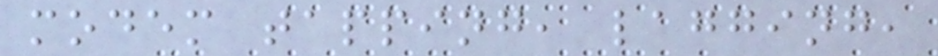modem tapping, lagging,
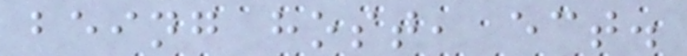being host, ect.
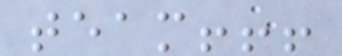team!!!
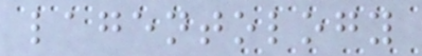lagentology
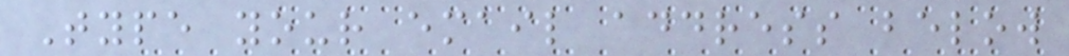Type your email address below
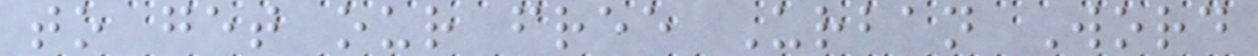to get our free Urban Word
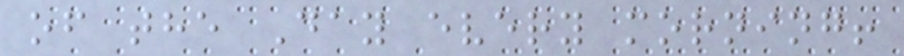of the Day every morning!
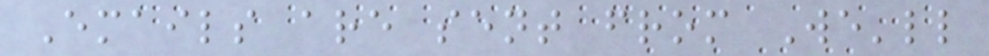Emails are sent from We'll
